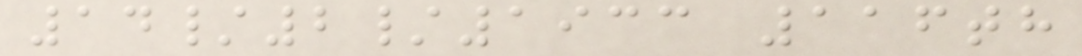14/2/1933 116th
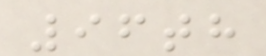96th
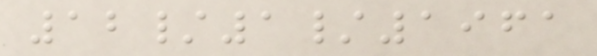12/1/1961
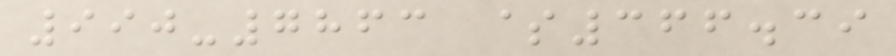990-7863 $366.39
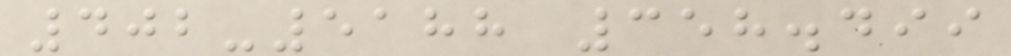402-5188 358.499
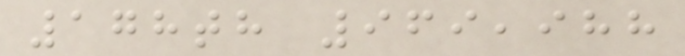178th 969,988
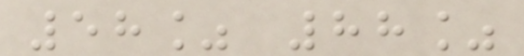58% 88%
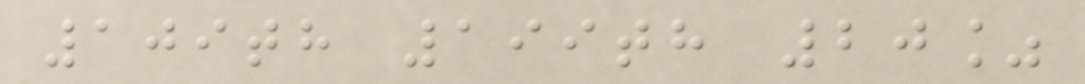109th 199th 20%
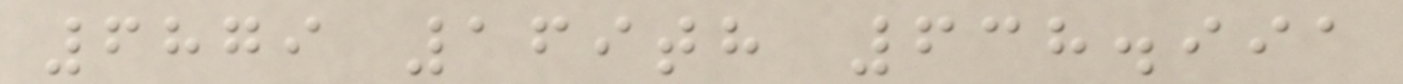6879 169th 638.991
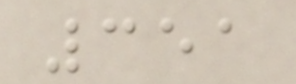351
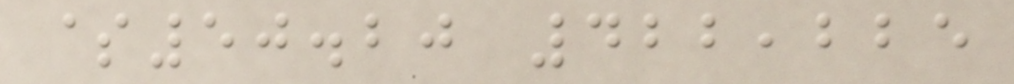$50.20 422,225
